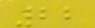22
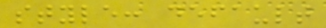style: default
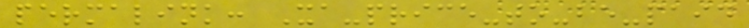permalink: Xa-price-to-be-paid
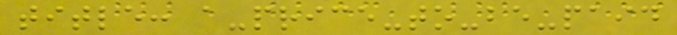title: a-price-to-be-paid
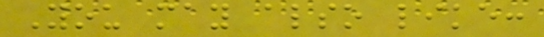You may also like:
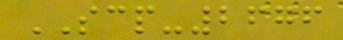SCP-2676
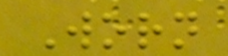Worn
